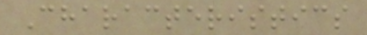Characteristics
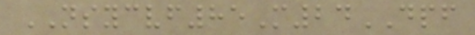NSYCVF85M24DPF
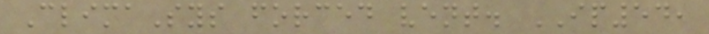ClimaSys forced vent. IP54,
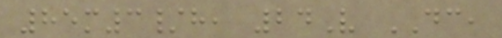85m3/h, 24V DC,
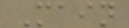Main
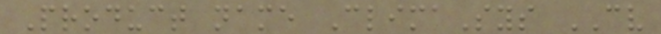Product name ClimaSys CV
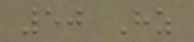50 Hz
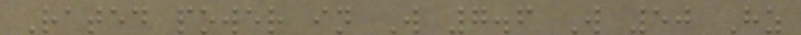Rated power in W 7.6 W 50 Hz
